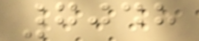7048
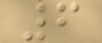6
